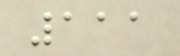111
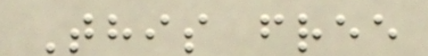This free
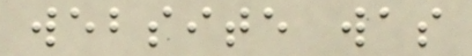website was
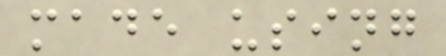made using
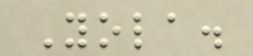Yola.
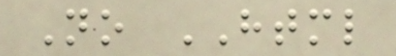No HTML
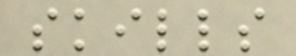skills
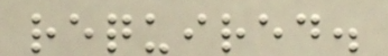required.
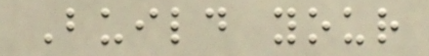Build your
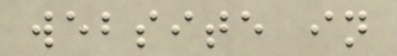website in
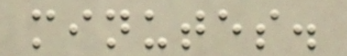minutes.
